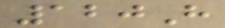120H
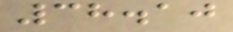38.10
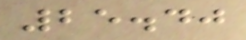25.40
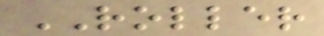ROLLER
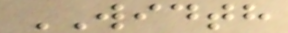WIDTH
